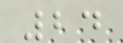24
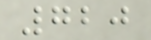720
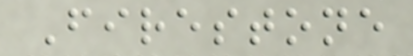Firestone
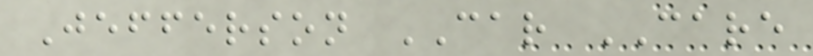Jefferson CAR CARE
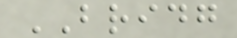BRIDG
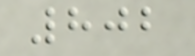802
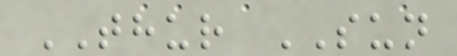THUR SUN
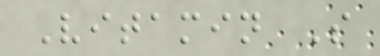Vitamin S
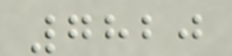7820
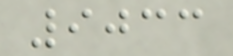9033
